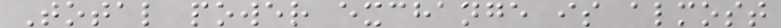Total power exchange is almost
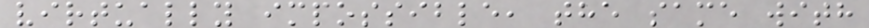virtually impossible, the same with
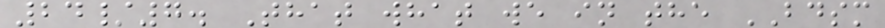24/7. That what we in the BDSM
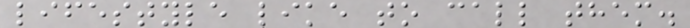lifestyle like to call them.
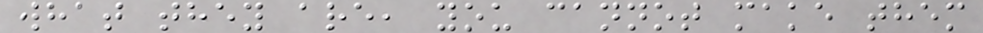what they are, you cannot make them
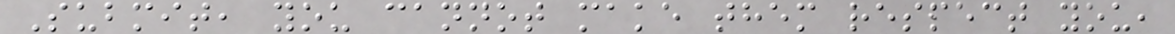Submit, you cannot make them respect you,
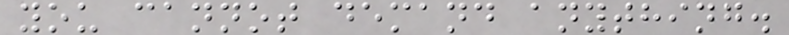you cannot demand anything.
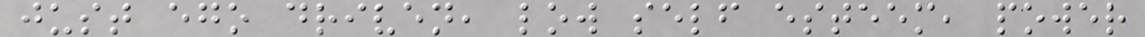just ego driven, low self esteem, power
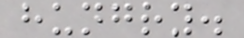hungry.
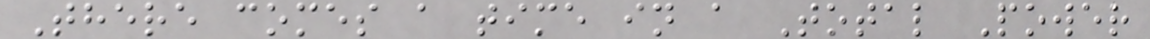There comes a time in a Total Power
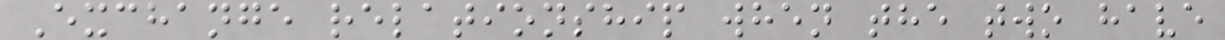Exchange relationship when the two have
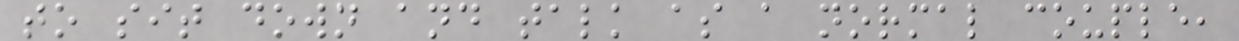to sit down and talk as a normal couple,
